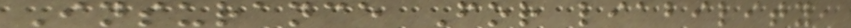Insurance For liability,
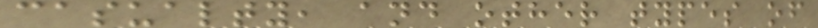casualty, and other types of
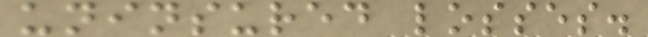uninsured losses.
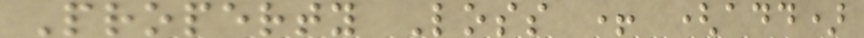Property Loss + (add)
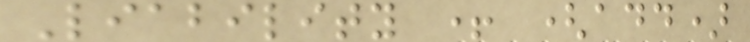Liability + (add)
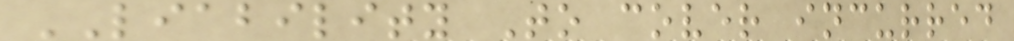LIABILITY To cover incurred
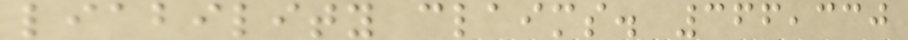liability claims. 366,330
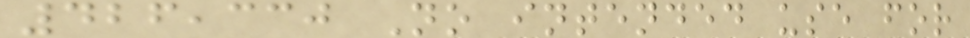426,330 No intended use for
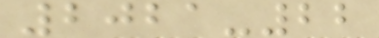2021-22
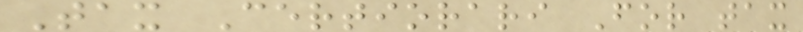Tax Certiorari For tax
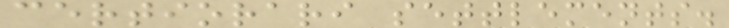certiorari settlements.
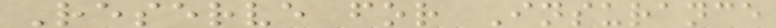Reserve for Insurance
